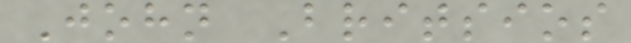John Britsios
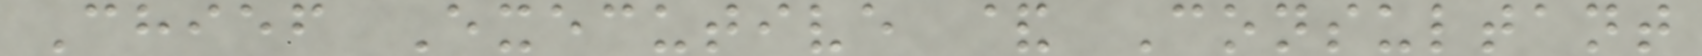Chief Executive & Consultant
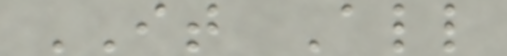IT All
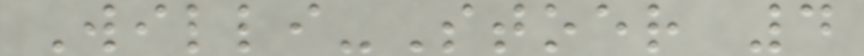Willi-Stoer 4
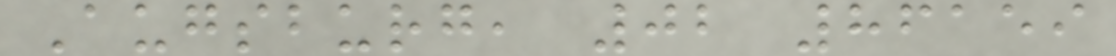Augsburg, 02 86159
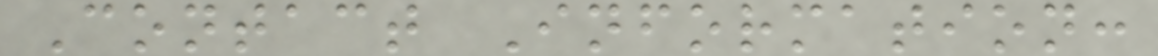Contact Information:
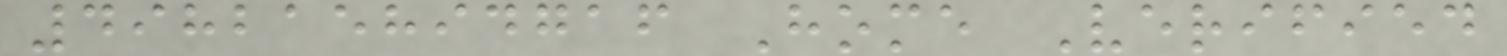498215894716 Home Verified
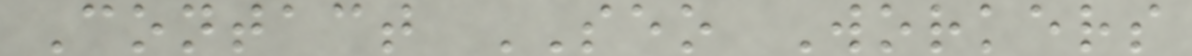Contact SEO Workers
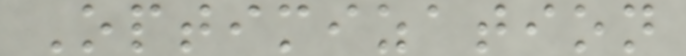Optimization
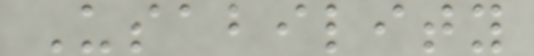Usability
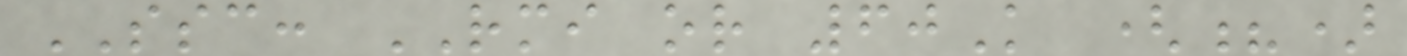SSC: RMI or 60K (?)
